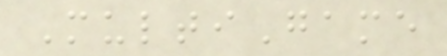MultiGame
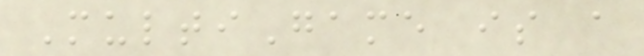MultiGame is a
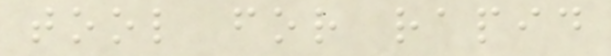tool for rapid
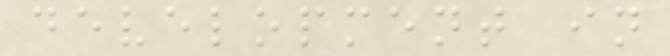development in
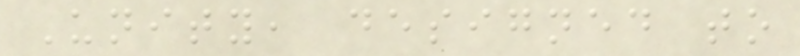Unity, designed to
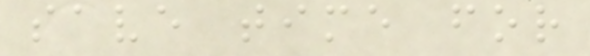save time for
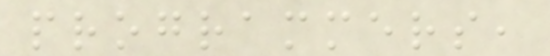programmers,
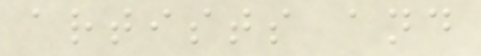artists and
